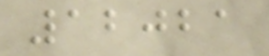12021
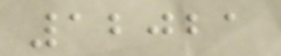12021
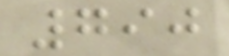790
